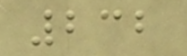232
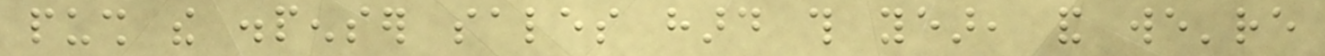push the dispenser sales hard this year, and we're
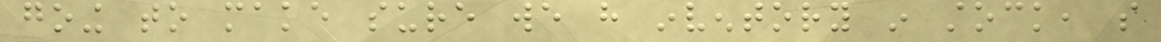going to make sure we have inventory in stock, so
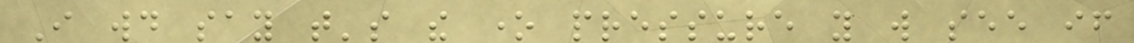I would say that's the one pressure you will see if
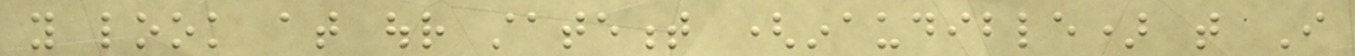you look at our statement (inaudible) that I
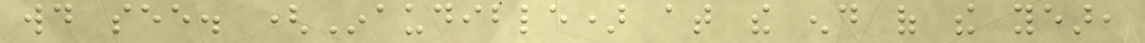would see. (Inaudible) at the end of the year,
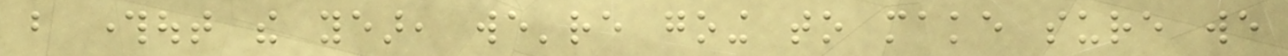but throughout the year, we're going to make sure we
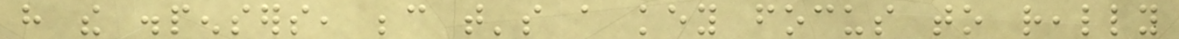have the dispensers, because that's a key focus to really
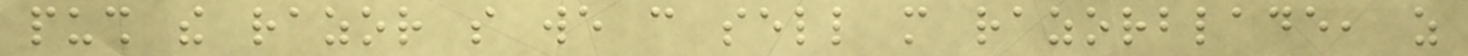push the razor so we can sell more razorblade, as
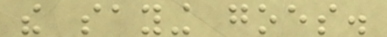the saying goes.
